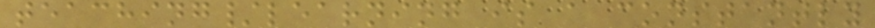teaching/learning is a constantly
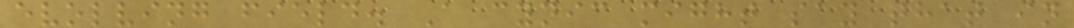evolving field. A cynic might say that in
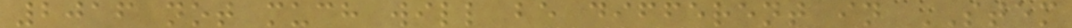2016 not much will be different in STEM
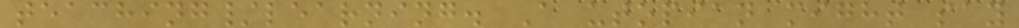teaching/learning. A utopian might say
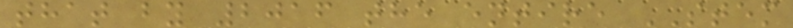that by 2016 the entire STEM
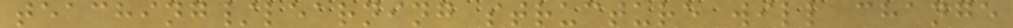teaching/learning structure will change
